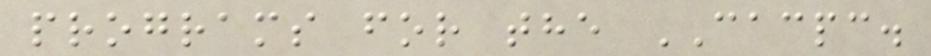programs for the CACPC.
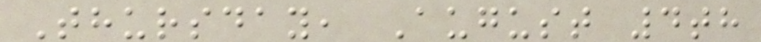Thursday, August 4th
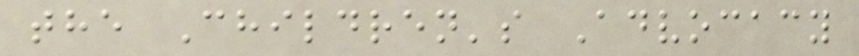the Children's Advocacy
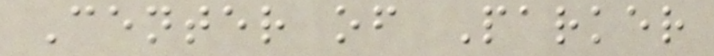Center of Parker
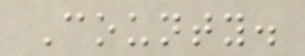County.
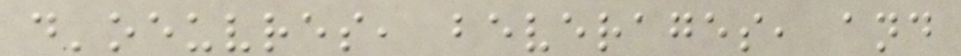d'oeuvres, beverages, and
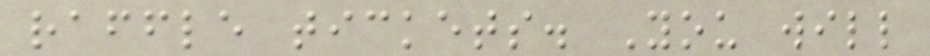raffle tickets. You will
